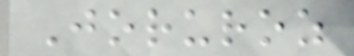Joruroz
